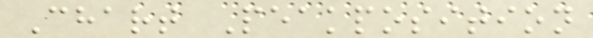Chart Peakposition
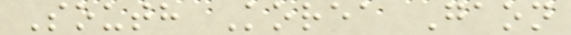South Korea Gaon
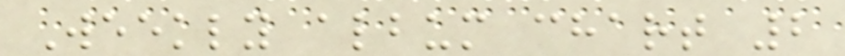Weekly album chart 2
